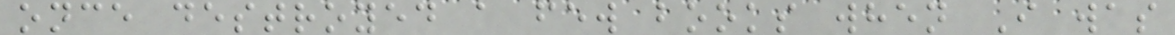once destroyed a few books when I was
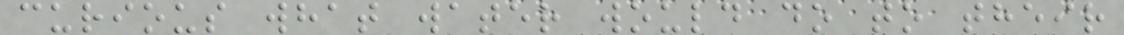curious what water would do to their
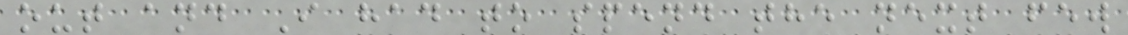out and I had to spend the next few
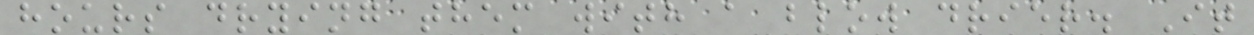hours drying them with a blow drier. It
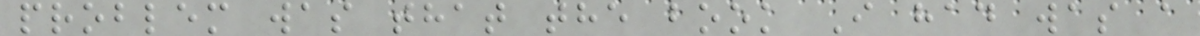problem was that the book I had was a
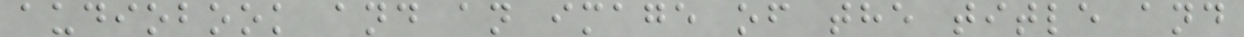audiobook and an image of the title and
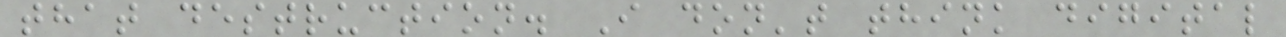that destruction. I don't think digital
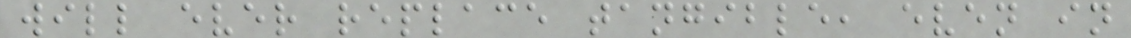will ever replace tangible, even in
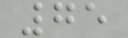75
